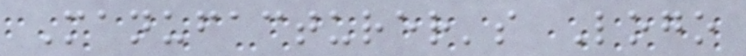Manufacturer's Logo
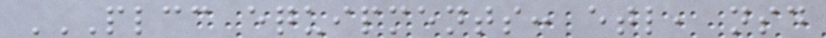PLCC EQUIPMENTS: ETL, NSD
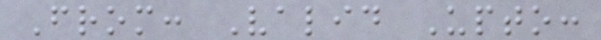From: Valid Upto:
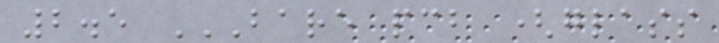2.5 BARE PCB (GLASS
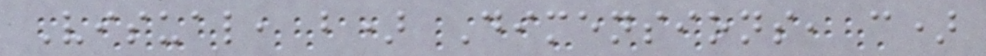Visual, b) Dimensions, c)
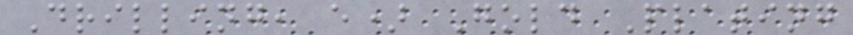Drilling, e) Gold Plating
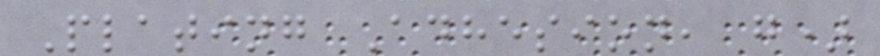Plating Adhesion, g)
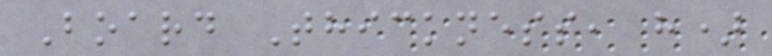Board Thickness, h)
